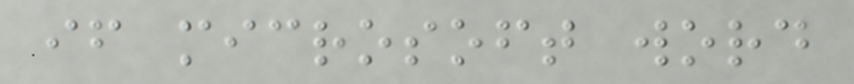if microsoft word
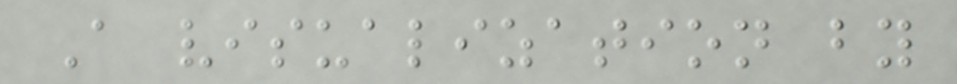A visualization by
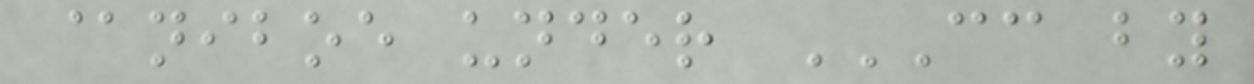@niboe under CC BY
